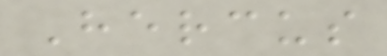Hercus
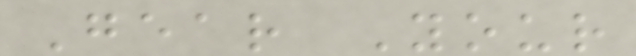Gear Your
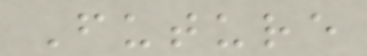Future
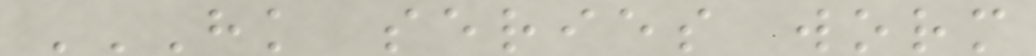HK SERIES WORM
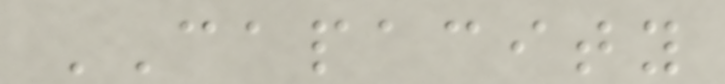CAPACITY
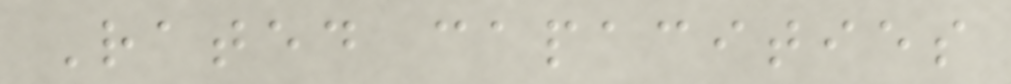Rated capacities
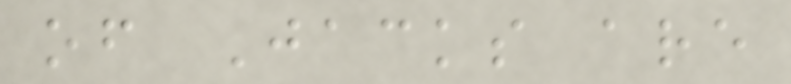of Jacks are
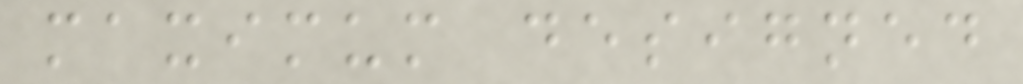maximum designed
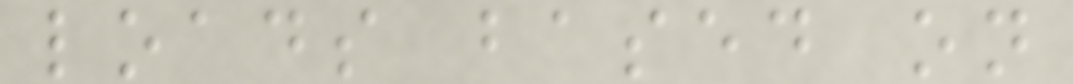loads based on
